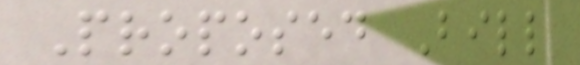Proposed Bill
